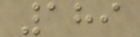189
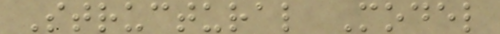Structural Model
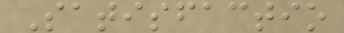Satisfactio
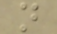n
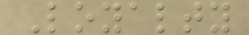Loyalty
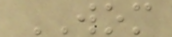WOM
